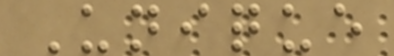Unique
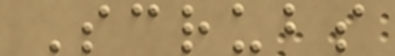Scrubs
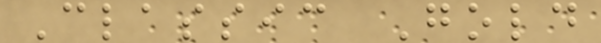Classic Gold
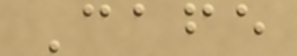Cafe
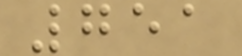751
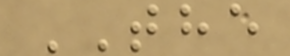THE
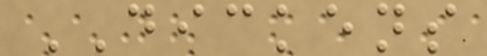DICKENS
